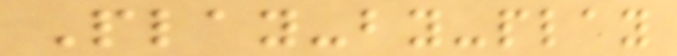Play-by-play
